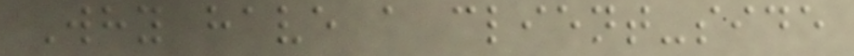Why have a client-side
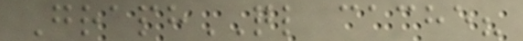GraphQL cache?
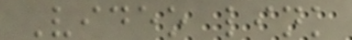Video link
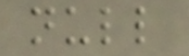null
